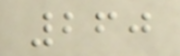260
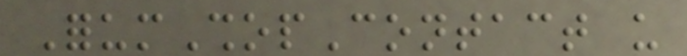ForumShopContact us
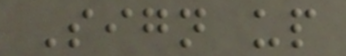Sign up
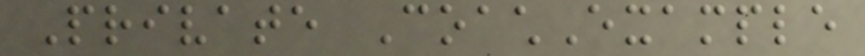Private CoachExample
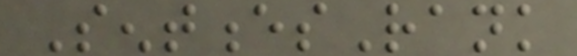SentencesRank
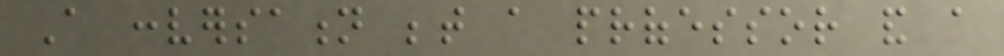A conversation between a professor and a
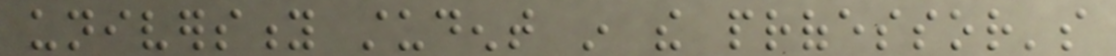university student in the professor's
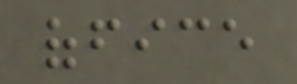office
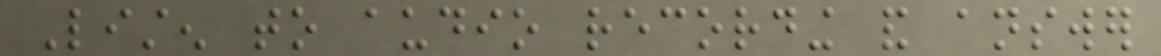Listen to audio recording and answer
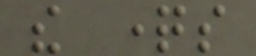the questions
